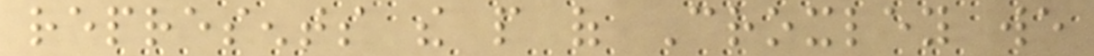represents the people of Croxley we
